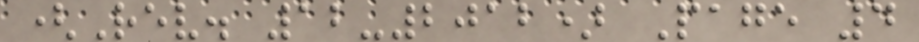(Rev. 12-2012) Page 4
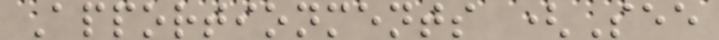Apportionments (See
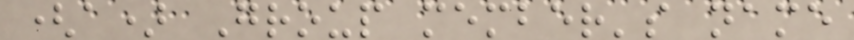(a) Group member's name
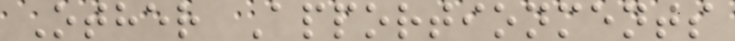Other Apportionments
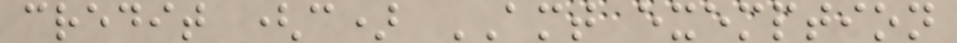credit (c) AMT exemption
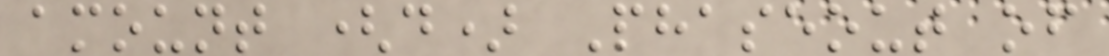amount (d) Phaseout of
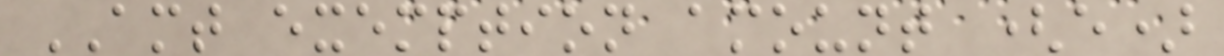AMT exemption amount (e)
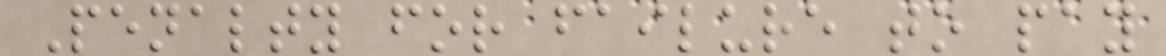Penalty for failure to pay
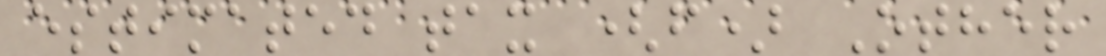estimated tax (f) Other
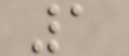1
